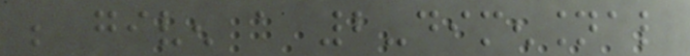be given a 2-dimensional
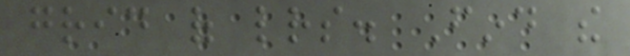grid of letters. Find the
